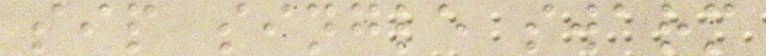sip single swarm
